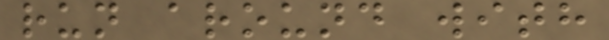run around with
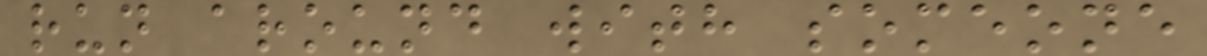run around with someone
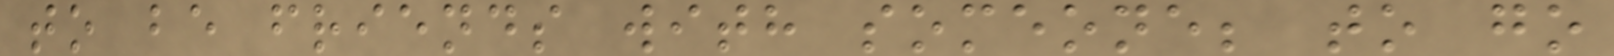to be friends with someone; to go
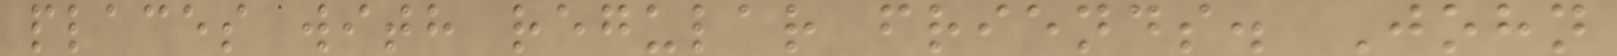places with regular friends. John
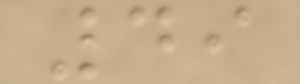49
